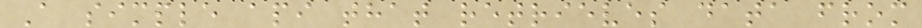A simple api that retrieves data from
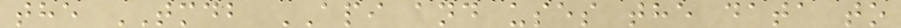the TMDB API and uses the data to
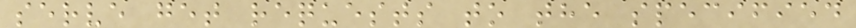serve get requests to the specified
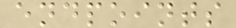endpoints
